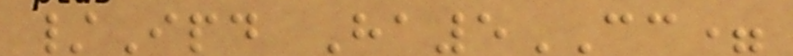/Ipd Ha5CC=
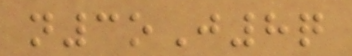n3oJ8q
